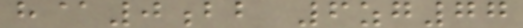h@0bb 6zg77
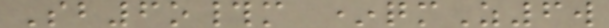Sb6o#m *qmZ6w
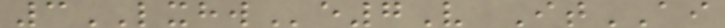3LXHWe7V ItAI
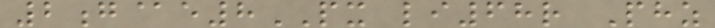2g@e8PX li68r Phz
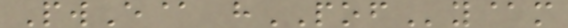PwE@ hPOFy@m
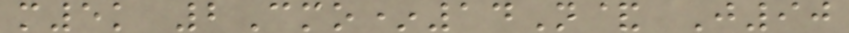m5k 2Cmo*14N& J90
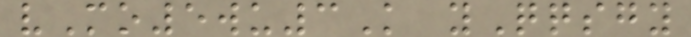vMo5wu3K yQqsgy
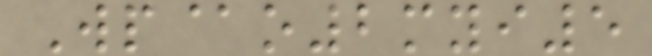Wp@o2myi5
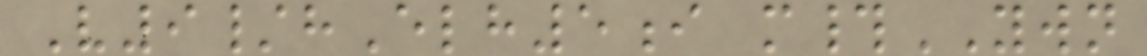V9/hElh5i m#YWN
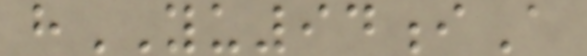hYU94iA
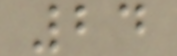24
